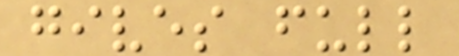gives full
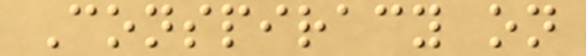Conspiracy on
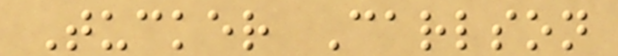Tucker Carlson
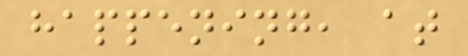happening, at
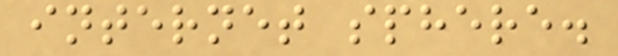internet sphere.
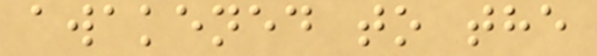awakened to the
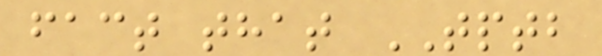fact that TPTB
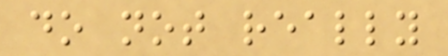do not really
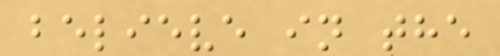believe in the
